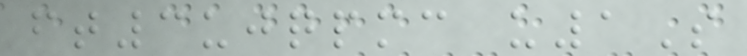ft3ujqpmc u1S
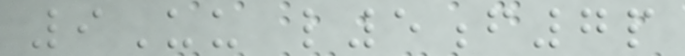9Uu l5f7p
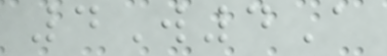4W4A
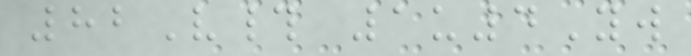82V# 1u4Yw
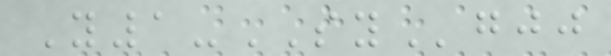Y1-SYgjj
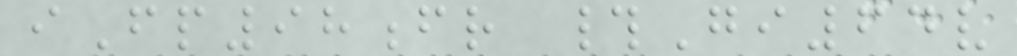iFp98fr #Gi64v
